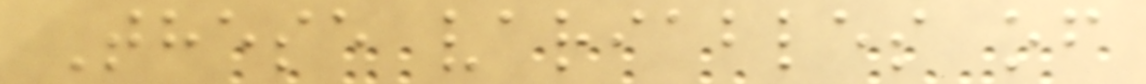These variables of
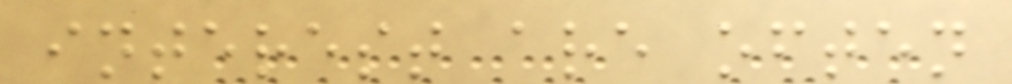interest are often
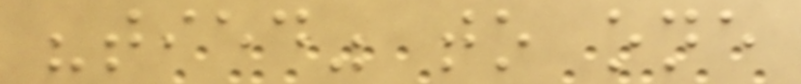"tied" to one
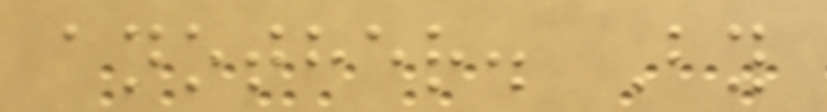another. By
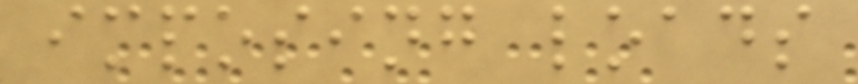imposing loads
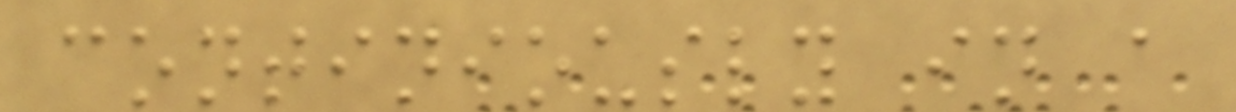continiously in a
